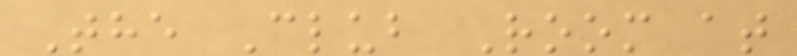The Club Room at
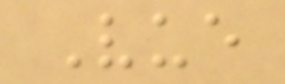Vue
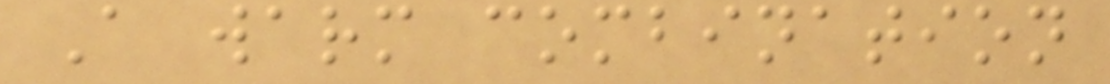A warm combination
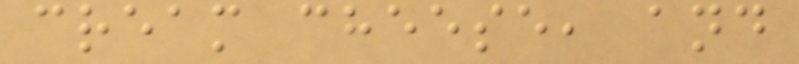cream cheese, and
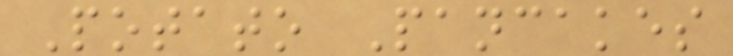Potato Pancakes
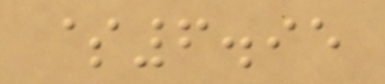$6.95
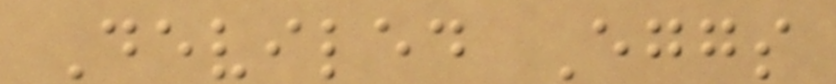Deviled Eggs
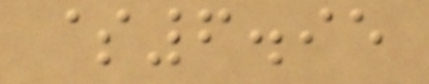$6.95
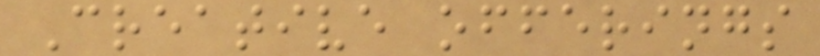Creative offerings
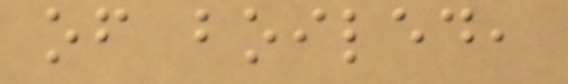of boiled,
